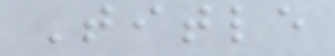Title
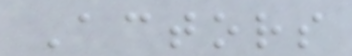Actors
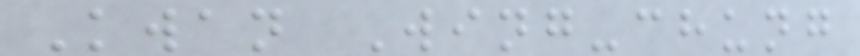Kwan Wing-chung
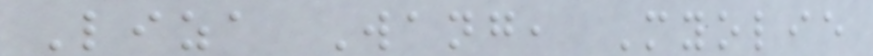Liza Wang, Myolie
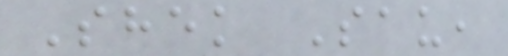Shek Sau,
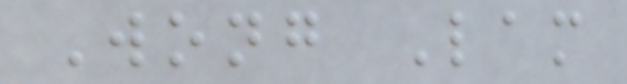Wong Lam
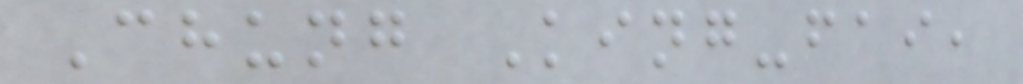Chung King-fai,
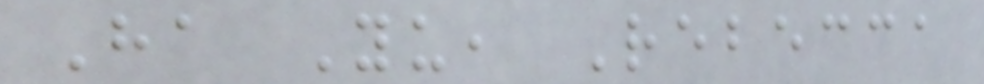Ha Yu, Rebecca
